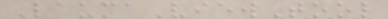LaumaViewTool
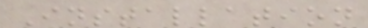Installation
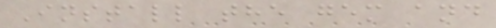Install the gem and
